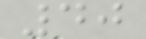40
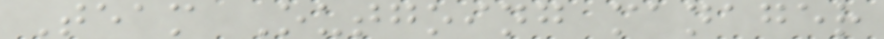Team Outgoing manager
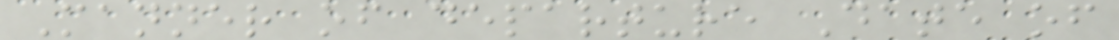Manner of departure Date of
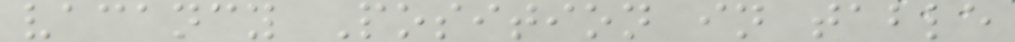vacancy Position in table
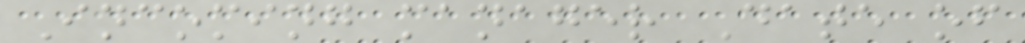Incoming manager Date of
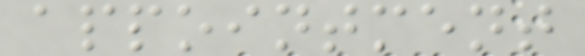appointment
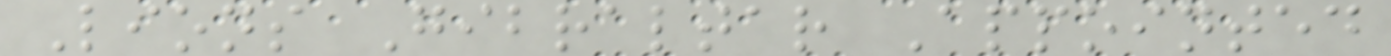Lions Gibraltar Appointed
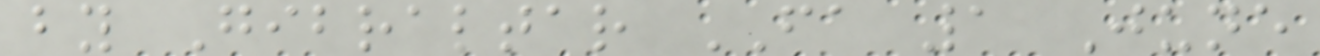by Gibraltar FA 1 June
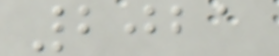2021
